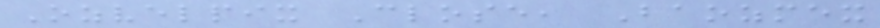Ozvelpix Close, Baozmex
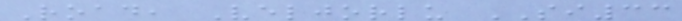Road, Veljorlu SI33
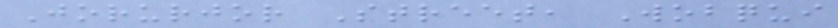Jorurjor Street, Wobqui
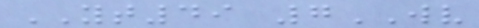YT49 7WV
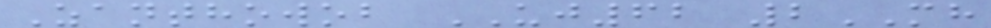Zanthowob UJ62 2MH
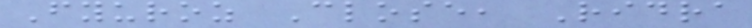Fyuroz Close, Ridra
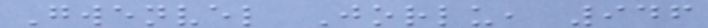Gwenvel Jorlu, 946
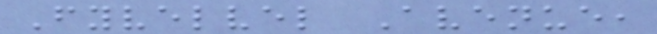Fyvelvel Avenue,
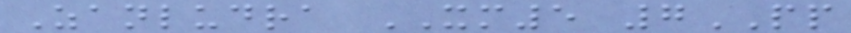Zanludra XM5 7PP
